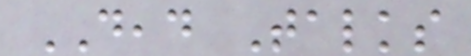DEAD Talks
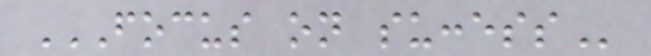FOCUS ON SUCCESS
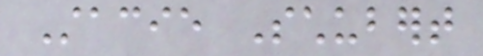Stacie Schubert
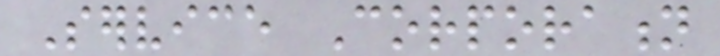Service Corporation
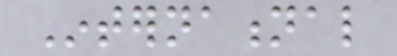International
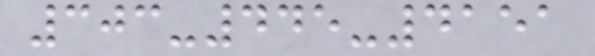303-445-4151
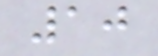10
